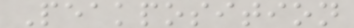Peakposition
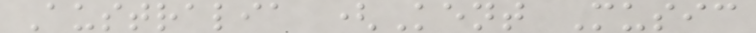Australia (Kent Music
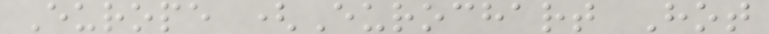Europe (Eurochart Hot
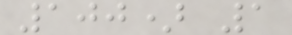100) 1
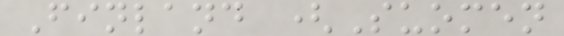Finland (Suomen
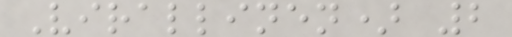Virallinen) 2
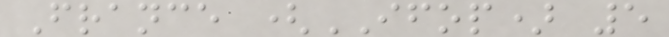France (IFOP) 5
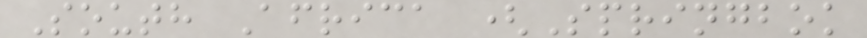South Africa (Springbok
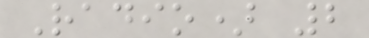Radio) 2
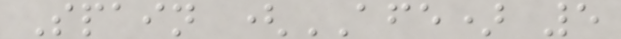Spain (AFE) 5
